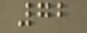72
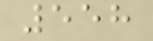558
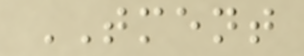TMENT
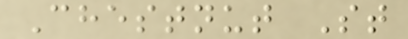Chestnut St
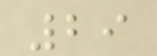29
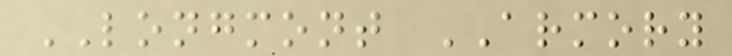LONGMONT ARMORY
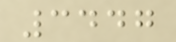3447
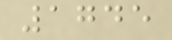1745
